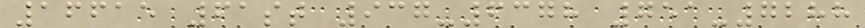16615 61st 937-6378 751-7288
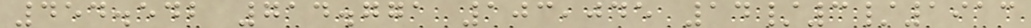454.542 714.771 103,045 14/3/1913
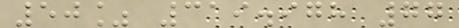50% 319.978 77
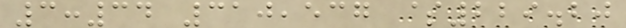3:34 310,537 $229.20
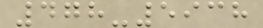478-5938
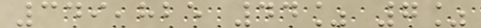349,825 44% 7%
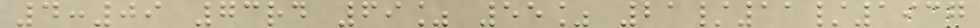4:09 73rd 69% 55% 21/11/1937
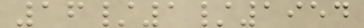16/1/1954
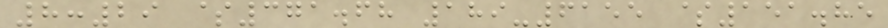8:29 $371.68 189-6155 $151.85
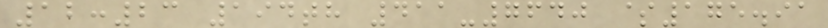12:23 194th 411-7640 $175.91
